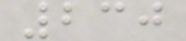230
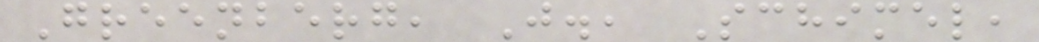Greenberg, J., Schimel,
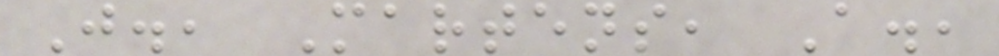J., Martens, A.,
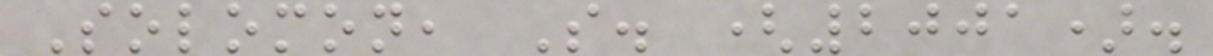Solomon, S. (2001).
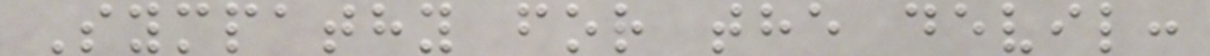Sympathy for the devil:
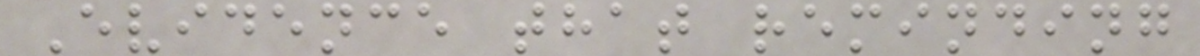Evidence that reminding
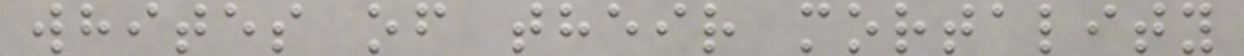whites of their mortality
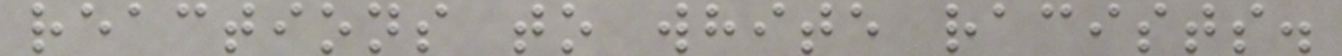reactions to white racists.
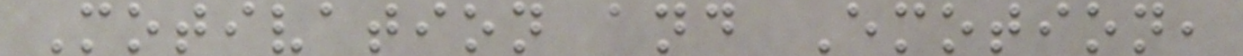Motivation and Emotion,
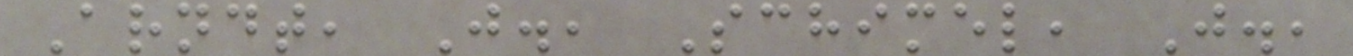Arndt, J., Schimel, J.,
